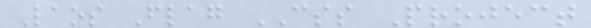Laos Flag CSS Project
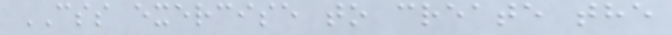CSS exercise to create the
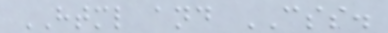HTML and CSS.
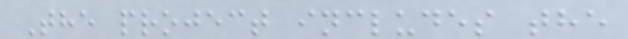The project includes the
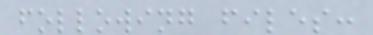following files:
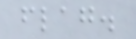flag.
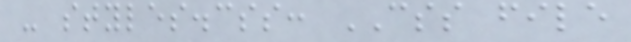- styles.css: CSS file
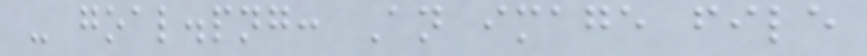- goal.png: An image file
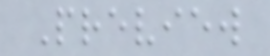Preview
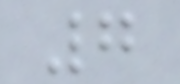7
